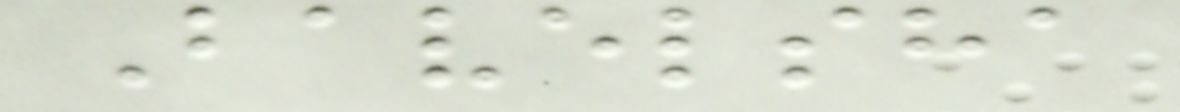Bavelsha
